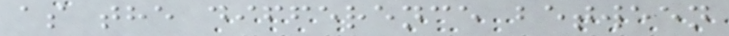as the difference between
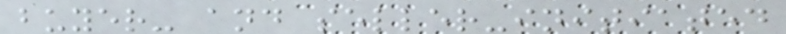buyer- and seller-initiated
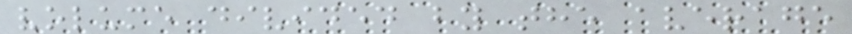volume divided by the average
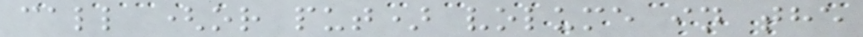call (or put) volume in the
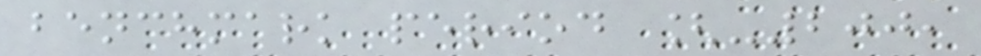benchmark period [-200,
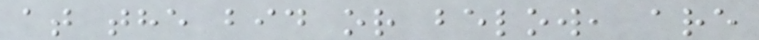at the bid or below, are
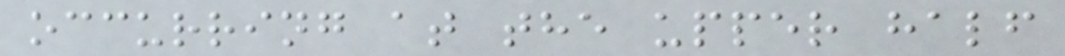occurring at the upper half
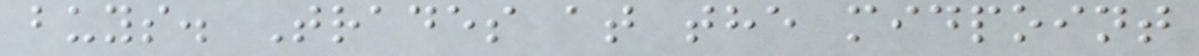buys. Trades at the midpoint
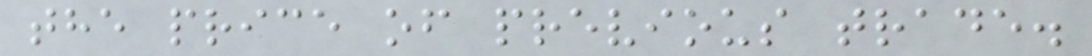the price of previous trade.
